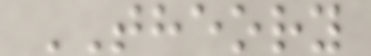THEORY
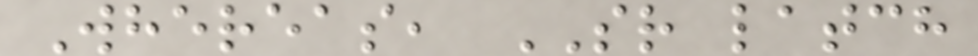Whereas, SR latch
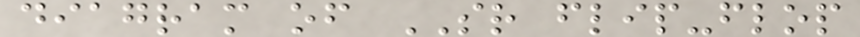diagram of SR flip-flop
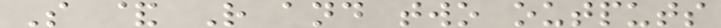S & R and two outputs
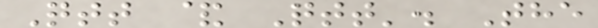Qtt & Qtt'. The
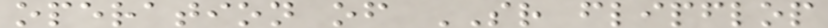operation of SR flipflop
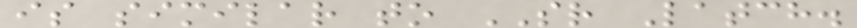is similar to SR Latch.
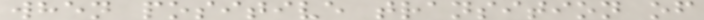when positive transition of
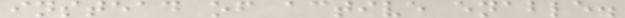instead of active enable.
